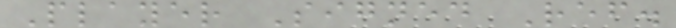Player Signed Ref.
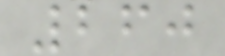260
